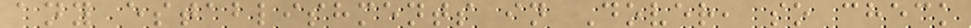any establishments in Dover, so check
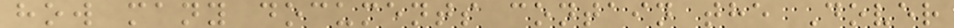how many documents contain the Dover
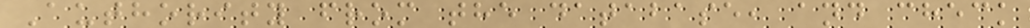Authority from the database, and check
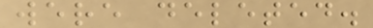were deleted.
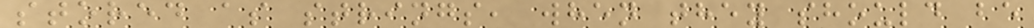stored as strings, when they should be
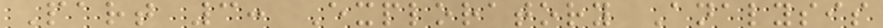Part 3: Exploratory Analysis
